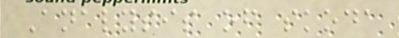Analysis of skoda
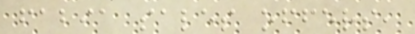fabia sales offers,
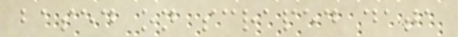based on scraped data
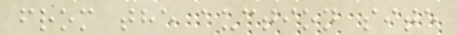from the auction site
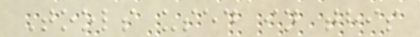Tools used in this
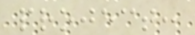project:
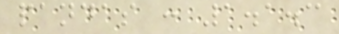pandas : 1.1.3
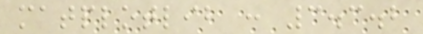matplotlib : 3.3.2
